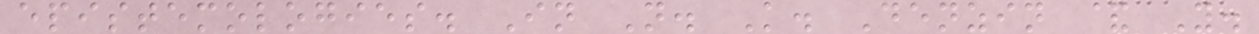epistemologies. In N. K. Denzin & Y.
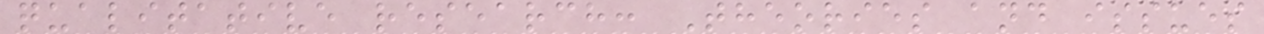qualitative research: Theories and issues
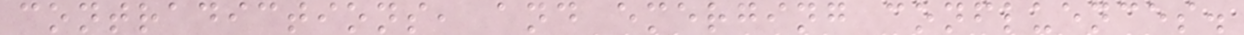contradictions, and emerging confluences.
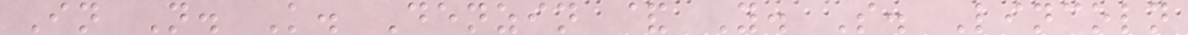In N. K. Denzin & Y. S. Lincoln
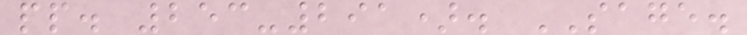pp. 253-291). SAGE.
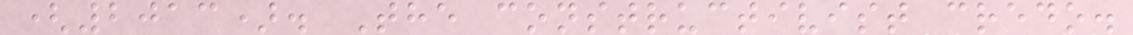(2013). The constructivist credo.
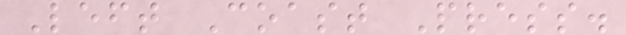Left Coast Press.
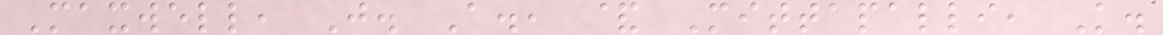Maxwell, J. A., & Mittapalli, K.
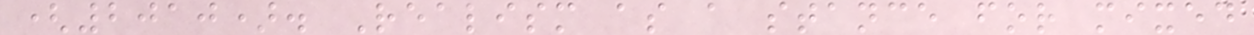(2010). Realism as a stance for mixed
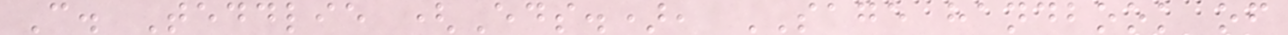C. Teddlie (Eds.), SAGE handbook of
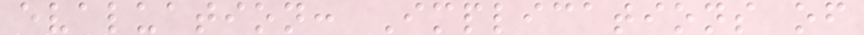evaluation: Implications of
